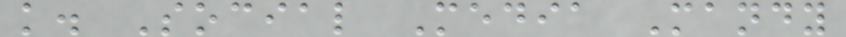k. Social Media Mandy
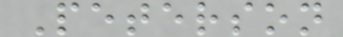Peterson
